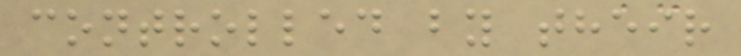controlled by their
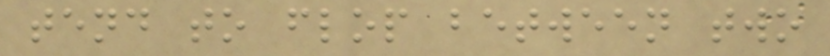tend to flop between two
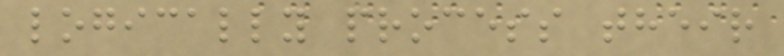logically process their
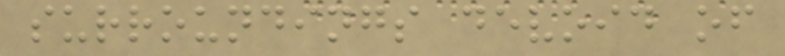surroundings devoid of
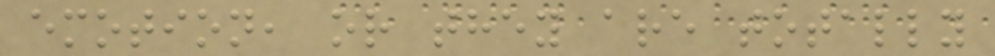emotion, or they are totally
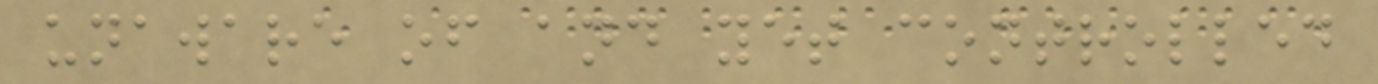unaware of and yet controlled
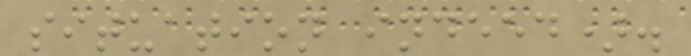situation indeed).
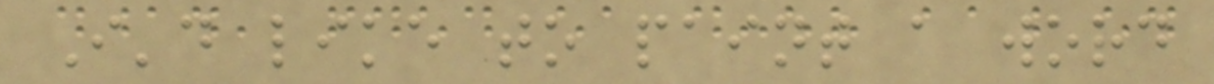I'd like to paint a word
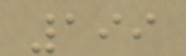199
